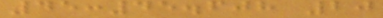45:45.608 20
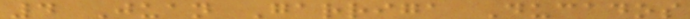4 Juan Garriga Ducados
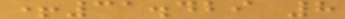+31.429 8
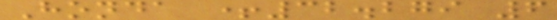Honda +32.279 6
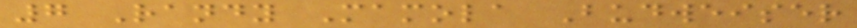7 Randy Mamola Budweiser
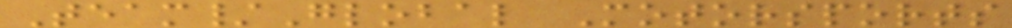Team/Global Motorsports
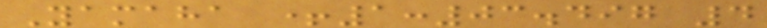Yamaha +1:03.497 4
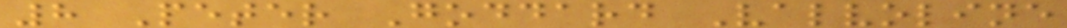8 Peter Goddard Valvoline
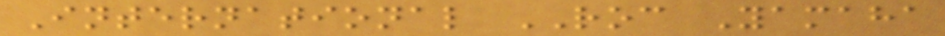International ROC Yamaha
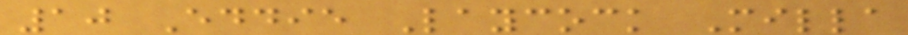10 Eddie Laycock Milla
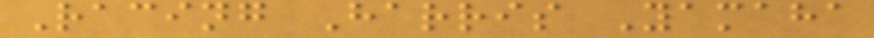Racing Harris Yamaha
